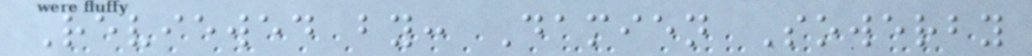Reviewed by: Damien Sowerby
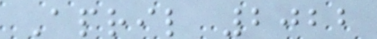April 2022
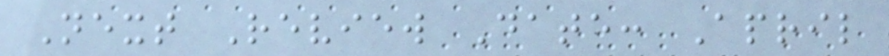Next Review Date: April
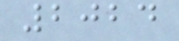2024
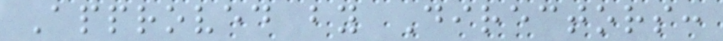Approved by Directors:
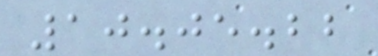10.05.22
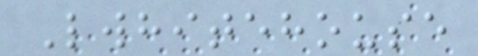Lwhitehouse
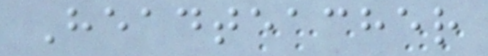Headteacher
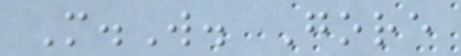M.W. Gore
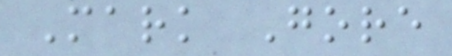Mark Gore
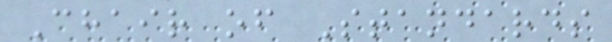Chair of Standards
